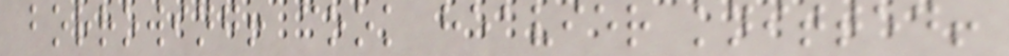borrowing! cook heavier knitted!
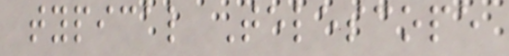typical Telescope
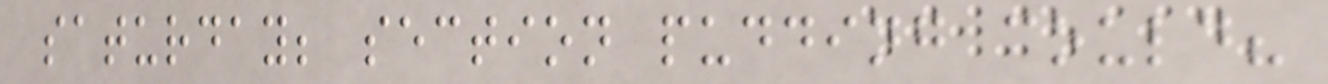saturday; section pudding could?
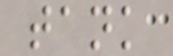tank
